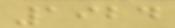1924
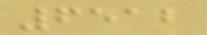6512
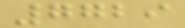7729
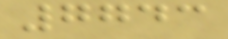7743
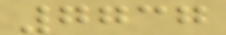7737
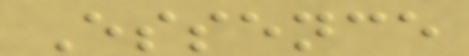Essence
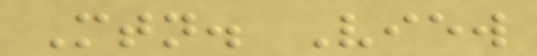Mtn. View
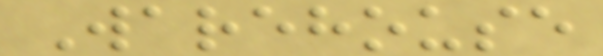Warehouse
